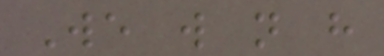We will not have
